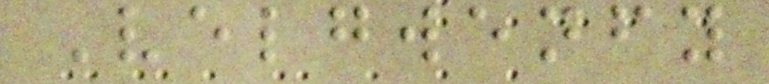Velgwenfy
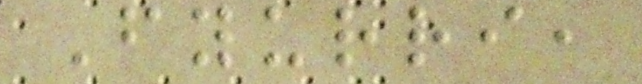Fyurri,
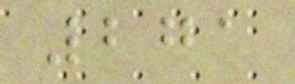271
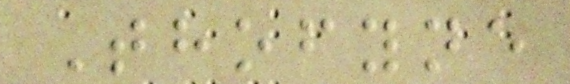Thofyne
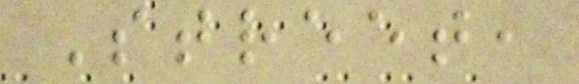Street,
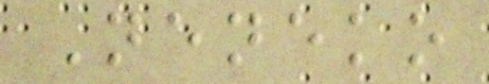Neneko
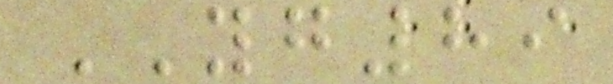YG89
